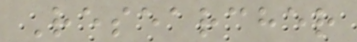Researcher
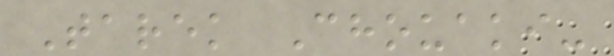Tarek Chouaki-
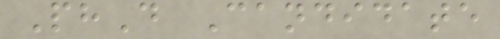PhD Candidate
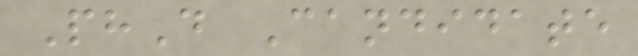PhD Candidate
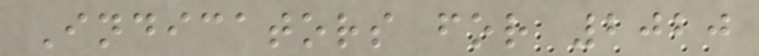Indicators for 2020
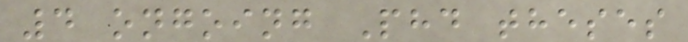4 ongoing Phd theses
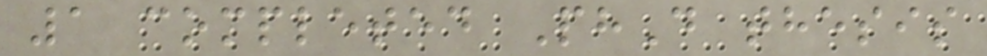1 completed PhD thesis
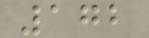172
